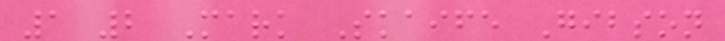1 2 Mark Skaife Gibson
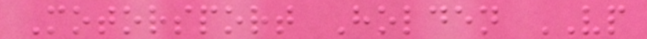Motorsport Holden VP
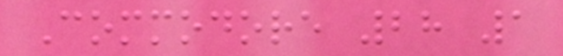Commodore 28 1
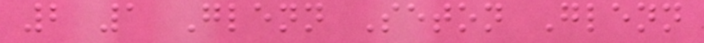2 1 Glenn Seton Glenn
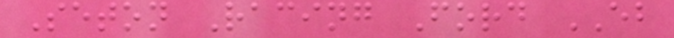Seton Racing Ford EB
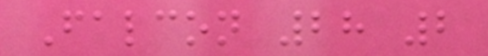Falcon 28 2
